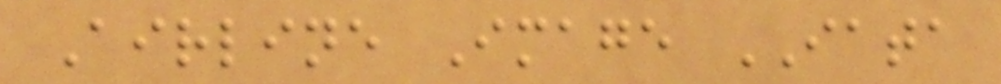Airline Image IATA
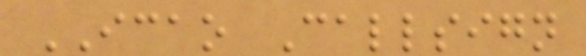ICAO Callsign
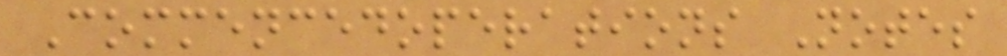Commencedoperations Notes
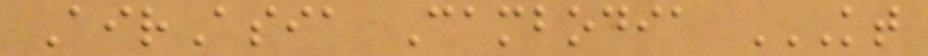AirAsia Cambodia KT
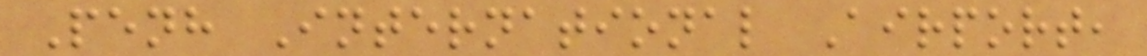Penh International Airport,
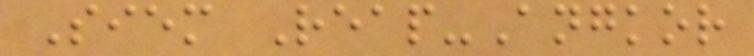Siem Reap-Angkor
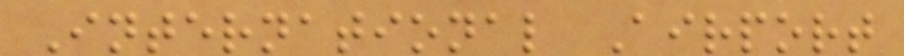International Airport
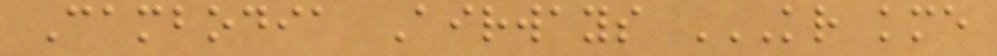Cambodia Airways KR KME
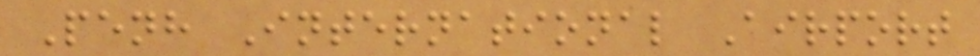Penh International Airport
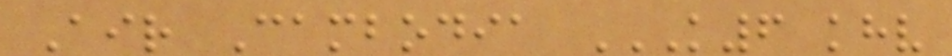Air Cambodia K6 KHV
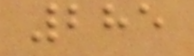285
